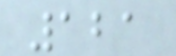121
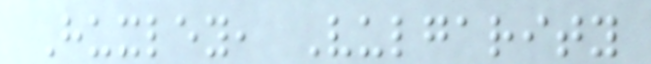Huxley, Vulgarity
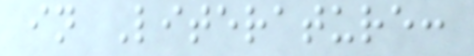in Literature:
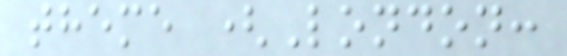theme (London:
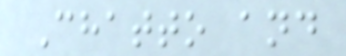Chatto and
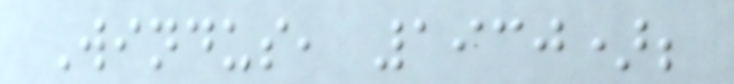Windus, 1930);
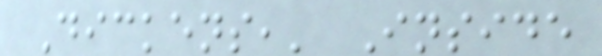Dickens,' Inside
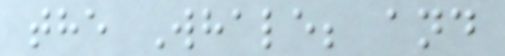the Whale; and
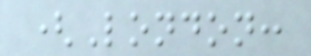(London:
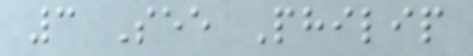3 See Philip
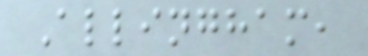Allingham,
